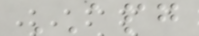APG
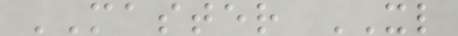MASTER XL
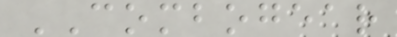COMBOGEAR
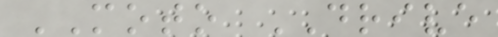MOTO DRIVE
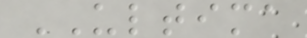ULTIMA
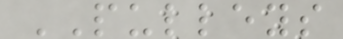PULLEYS
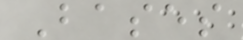Bases
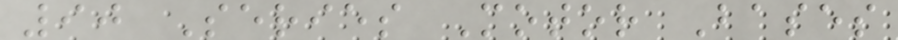90 Series Motor Bases
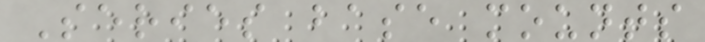Series base mounts
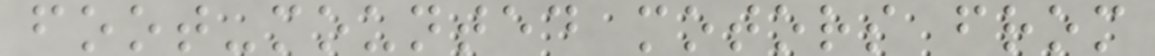foot-mounted motors from
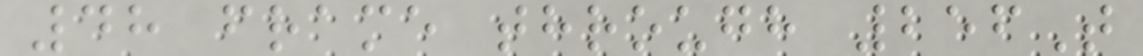48 frame through 256T
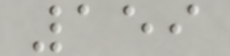159
